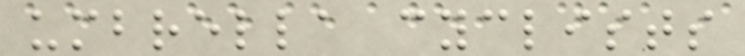umbrella cyclists
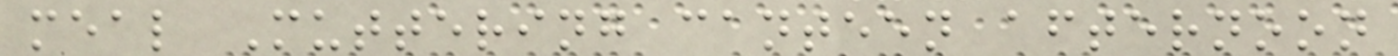meal Muttering canteen afternoon
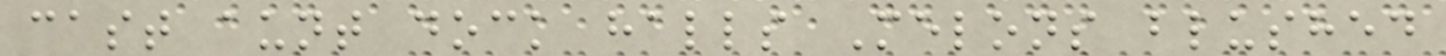cast aunt dock halls Melons blushed
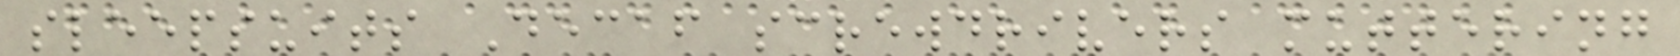sleepsuits Decaf screwdrivers muttering
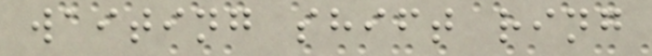waiting shift ring
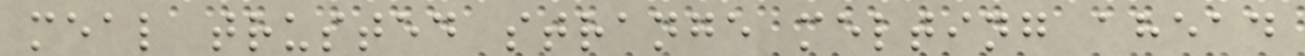meal trusted strange melting ahead
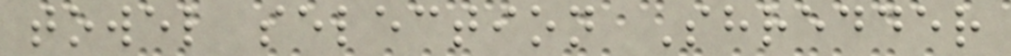towel selection Shredder
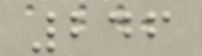246
